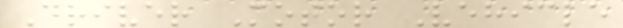Driver Motor Vehicle
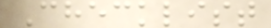Checklist
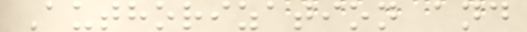Authorization and
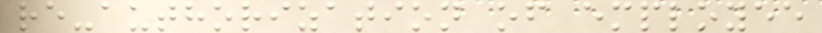re-authorization of employee
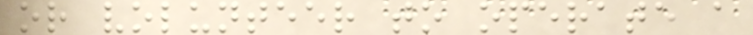or volunteer to operate a
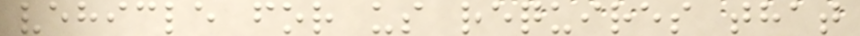vehicle for us requires that
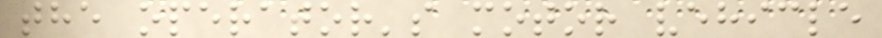the operator's motor vehicle
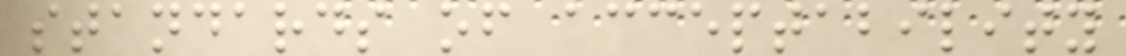standards of acceptability
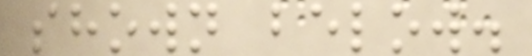shown below.
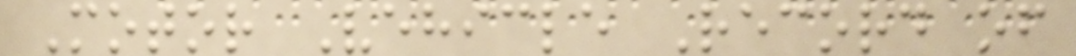Motor Vehicle Record of
